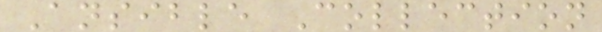Ansible Collection
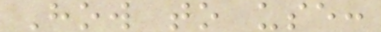How to use:
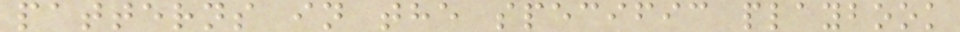patterns in the specific playbook
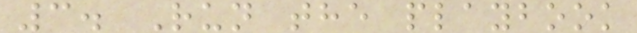3. Run the playbook
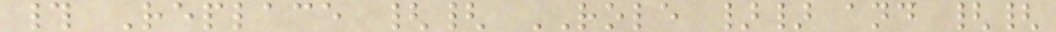# Replace {{ ROLE }} and {{
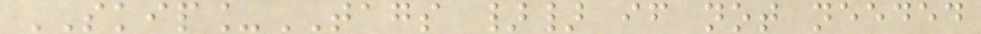SKIP_TAGS }} if not needed
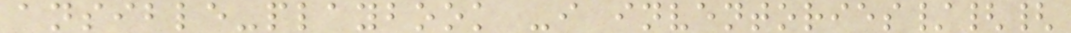ansible-playbook -i inventories/{{
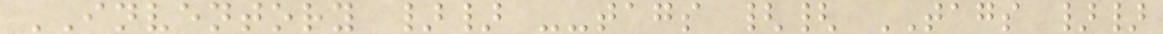INVENTORY }} --tags {{ TAGS }}
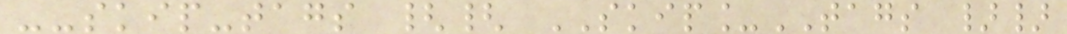--skip-tags {{ SKIP_TAGS }}
